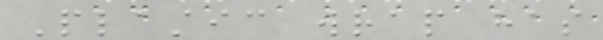Plastic wrap has
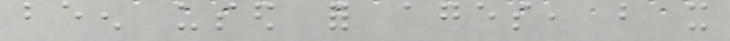been used for ages, but it
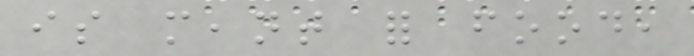is meant for food,
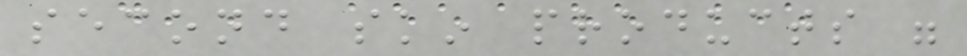second skin products were
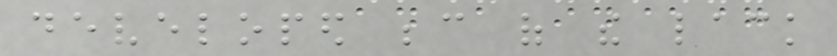developed because of the lack
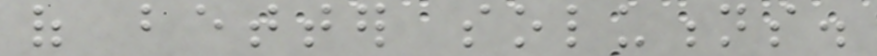of better solutions.
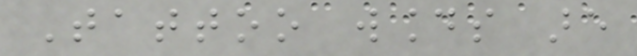Tattoo wounds are
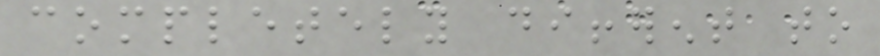completely different to
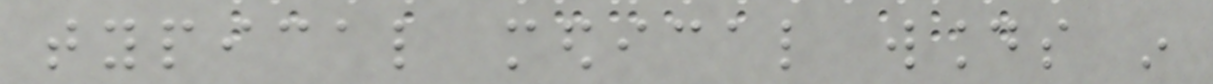typical medical wounds in
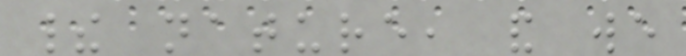their nature, and we
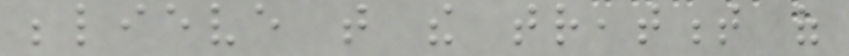believe that the treatment of
